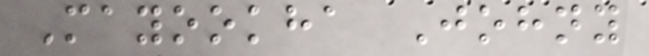Mayookha Johny
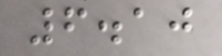6.10
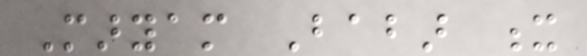Maryam Babar x
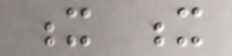x x
